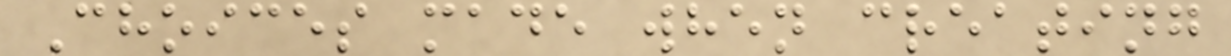Choices made when creating
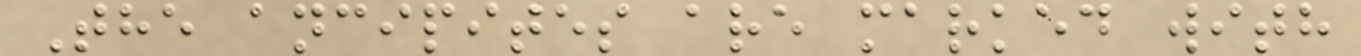The ancipites are marked with
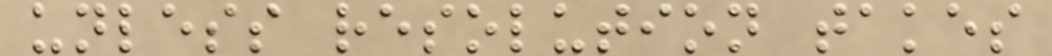unless resolution takes
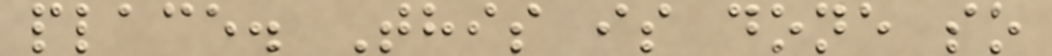place. This is done so
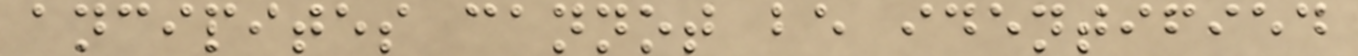ancipites cannot be identified
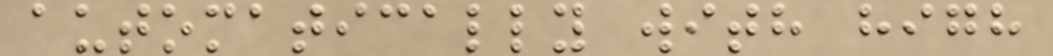automatically with high
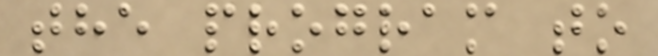the program to
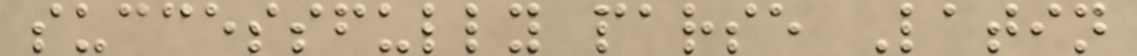successfully parse Latin
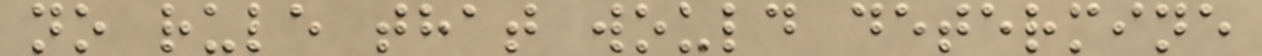no rule that would determine
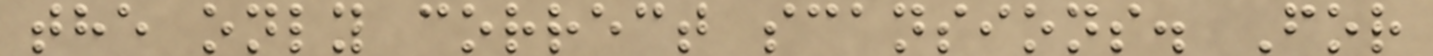the only correct scansions. For
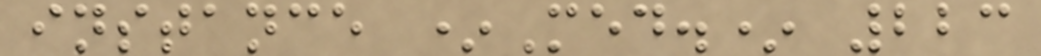instance *Med.* 223
